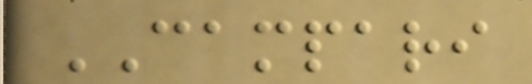CAMPARI
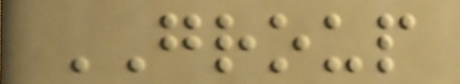GROUP
